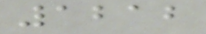1212
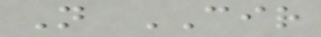N CIR
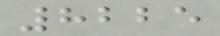8225
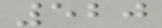520
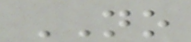NO
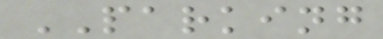PARKING
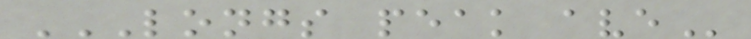LONGS PEAK AVE
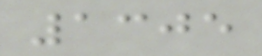1305
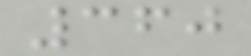360
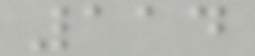114
